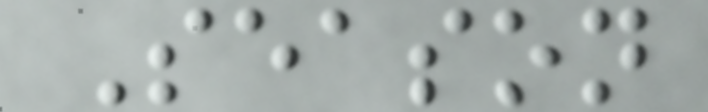Season
